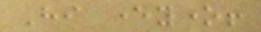Hi everyone!
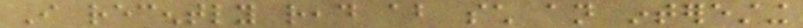I recently read about such an interesting
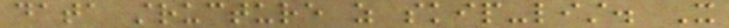data structure as skip-list. It
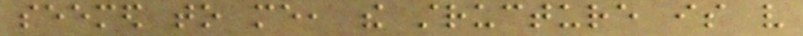seemed to me, the structure is very
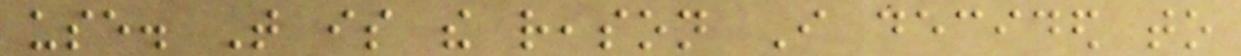use. That is the reason I decided to
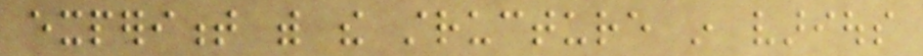experiment with the structure in various
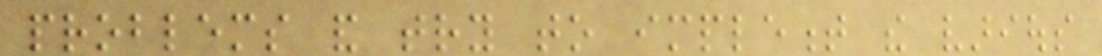problems and try to implement the various
